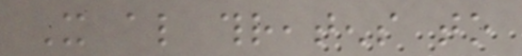It also threatens to
